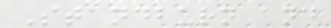Standburn and
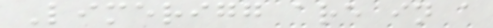Limerigg are in a
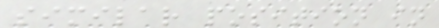similar position in
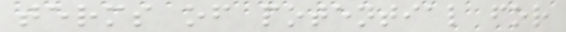terms of potential for
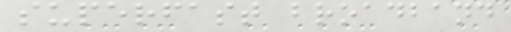superfast broadband
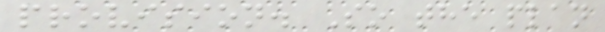provision. So the plan
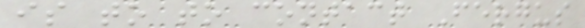is to to contact Fergus
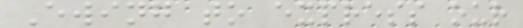Ewing to express our
